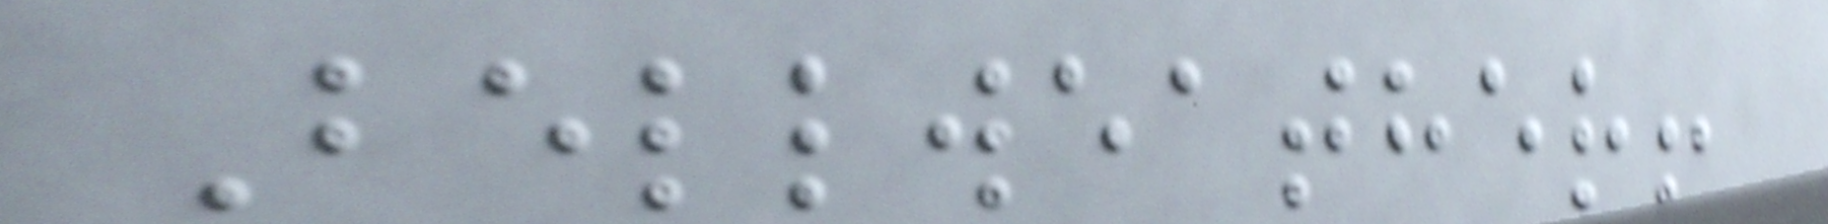Bellweather!
